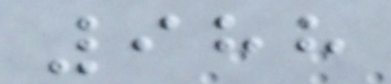988
